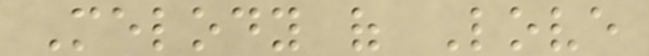Melody of Love
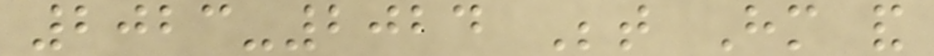2023-2024 Between Him and
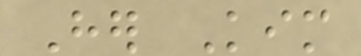Her Kim
